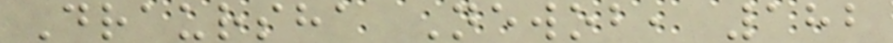Draursha Newob, 182
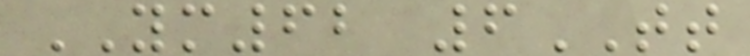YM62 6TT
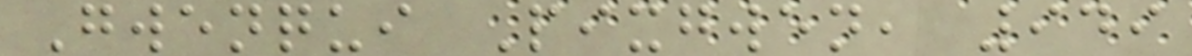Gwenqui Pixgwen, 949
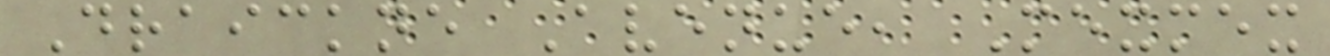Draickne Avenue, Mexmex
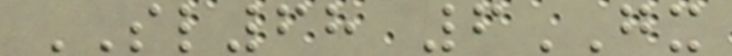SL68 6GX
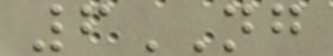6NG
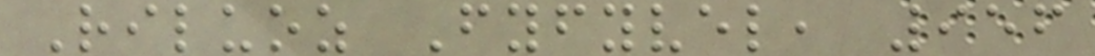Riluoz Fyfyvel, 956
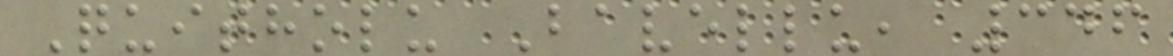Quitholu Bavellu, 346
